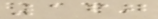167
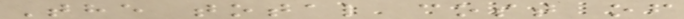The total cost of
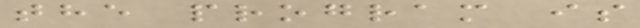the program is
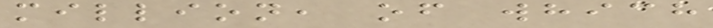million, of which
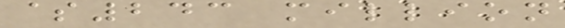$243 million
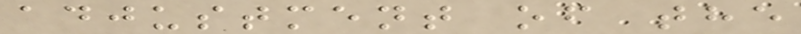adjustment of the
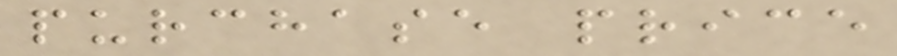purchase price
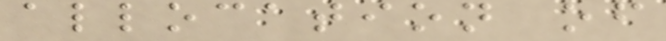allocation of
